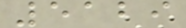5129
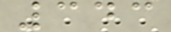343
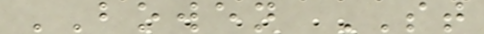BOWEN ST
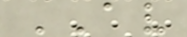AV
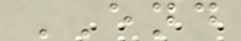END
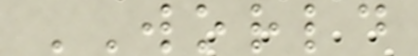WORLD
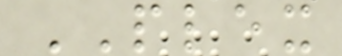PLEX
